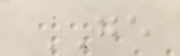GE
